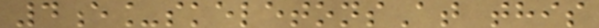4e_skeletonsAt this
